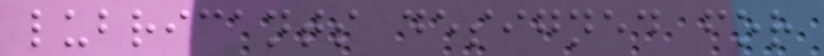lubricants designed for
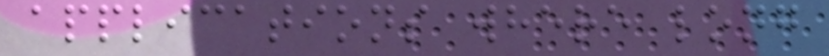applications where long
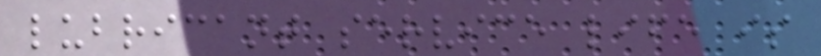lubricant service life is
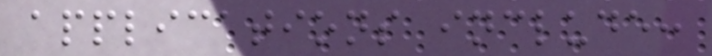applications include:
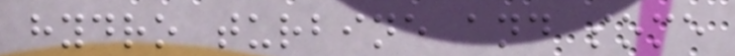hydro turbine and some
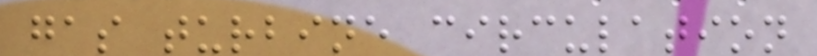gas turbine circulation
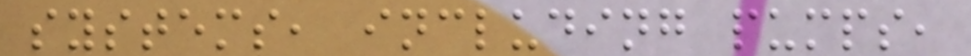systems, including pumps,
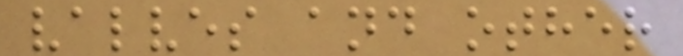valves and other
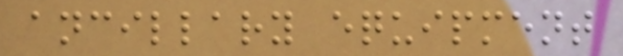ancillary equipment
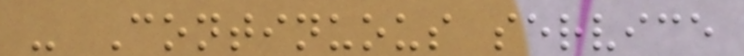- Continuous service
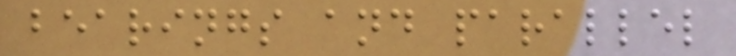bearings and parallel
